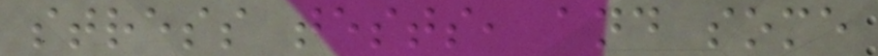stress tests, and some
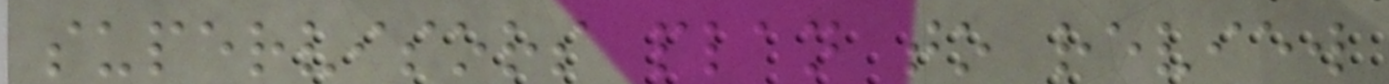supervisors plan to review
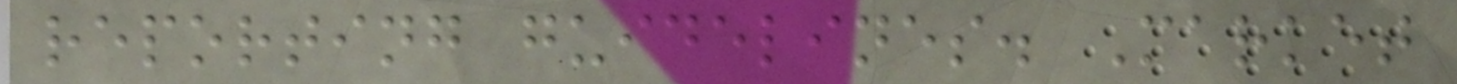reporting guidelines. Market
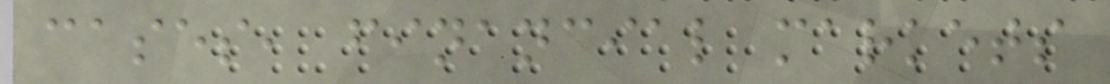cases, financial markets
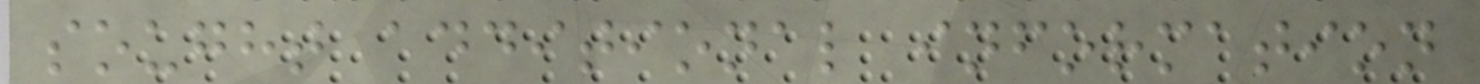sought additional information
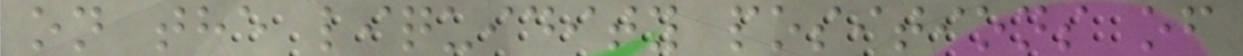on the liquidity positions of
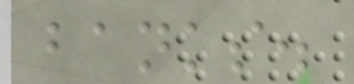banks.
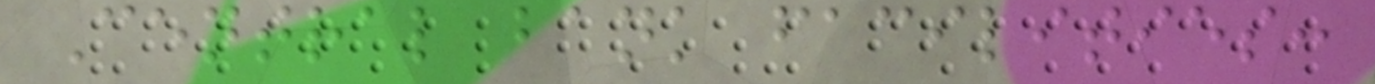Central bank facilities:
